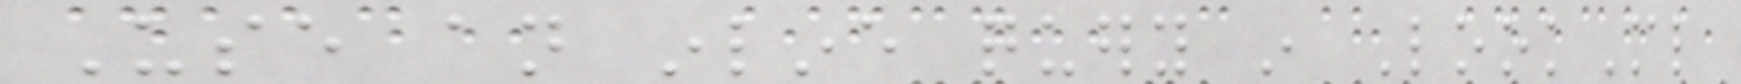Use an inline query in LookMl
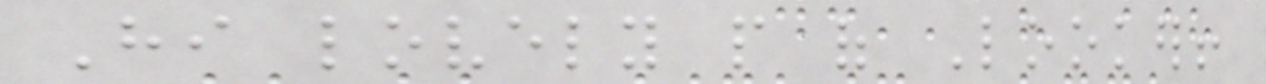Hi lovely people of Looker!
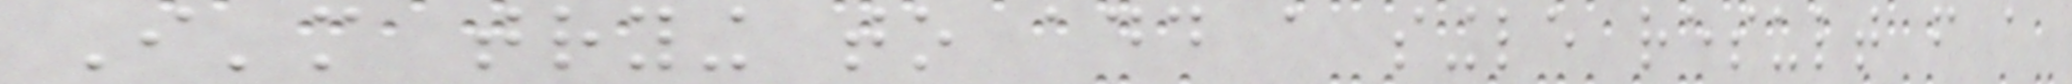I'm trying to add a single result from a
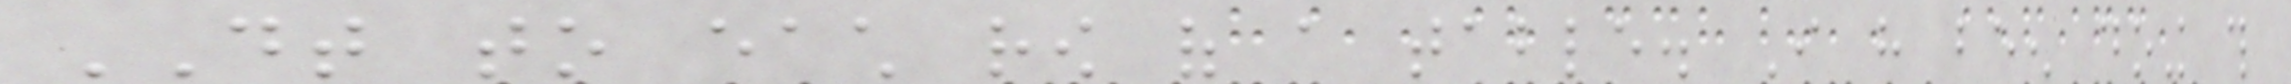DT to each row of a table. I have been doing this
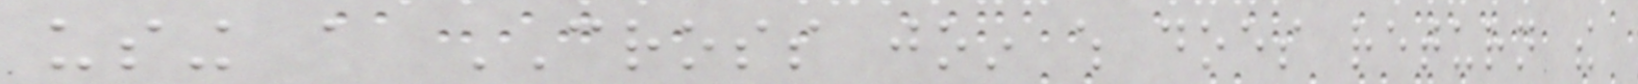using a CROSS join which does return the
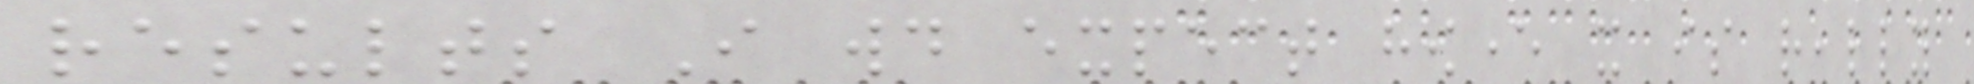results I would expect however it is really
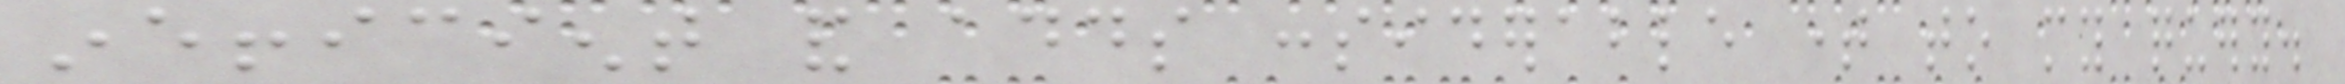inefficient and adds considerable time to my query.
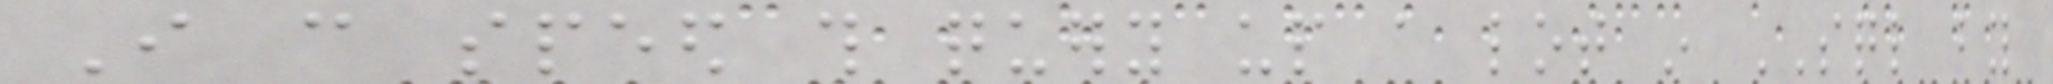I can speed this query up a lot in SQL by
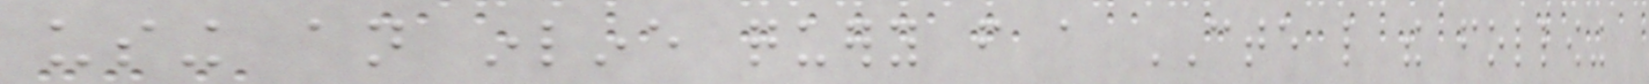using an inline query from a CTE like the following
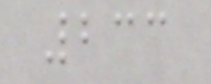233
